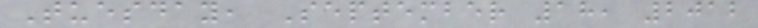Tuesday, September 18, 2012
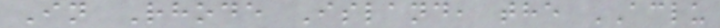In Rhode Island, the ACLU
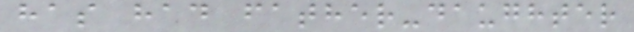has had father-daughter
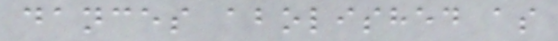dances abolished as
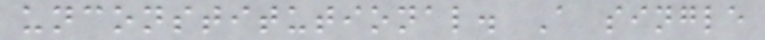unconstitutional. A single
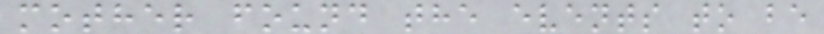mother found the events to be
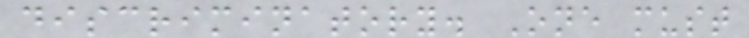discriminatory. One must
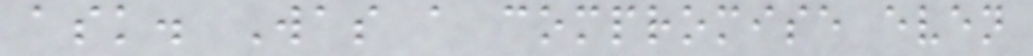ask. Was a compromise even
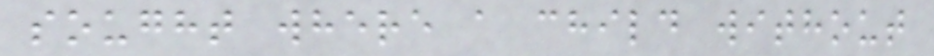sought where a child without
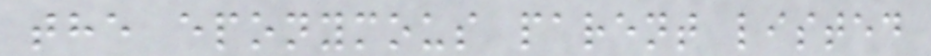the eponymous parent listed
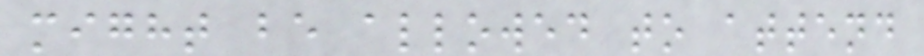might be allowed to attend
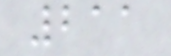211
